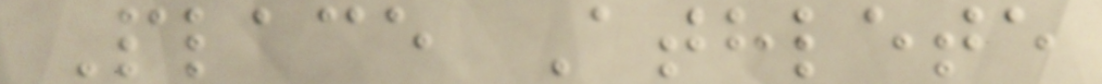Place Athlete
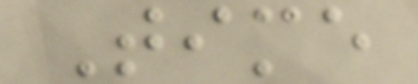Time
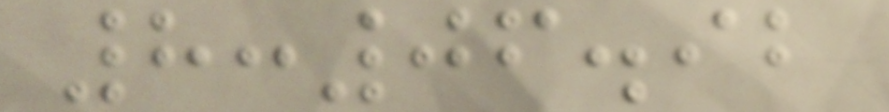8:06.92
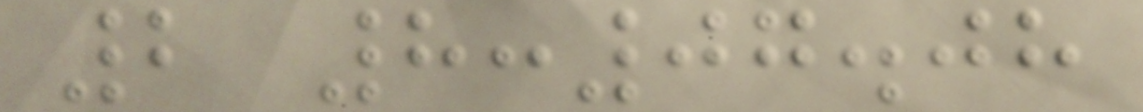2 8:07.08
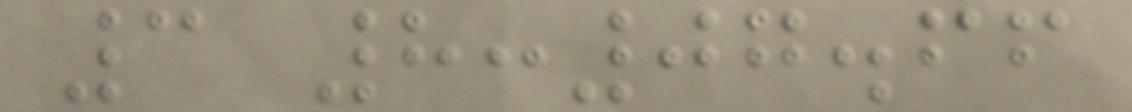3 8:07.66
